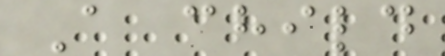A child
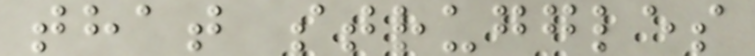that struggles
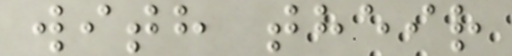with their
